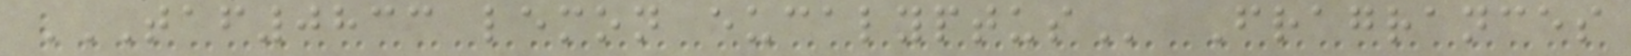TAF0833 LEMON EUCALYPTUS Fragrances
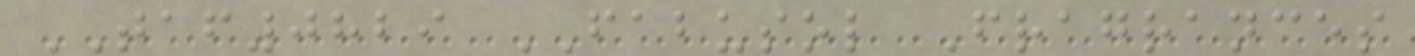TAF0829 FABUSOL Fragrances
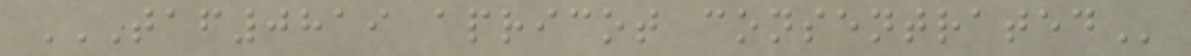TAF0819 APRICOT CONSENTRATED
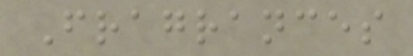Fragrances
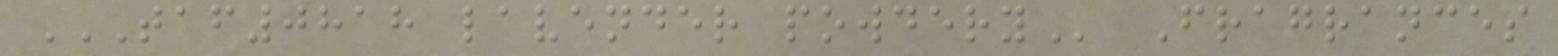TAF0818 LAVENDER POWDERY Fragrances
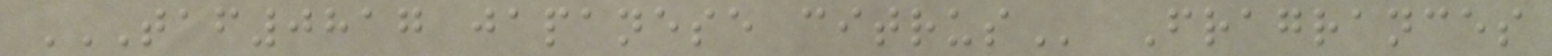TAF0817 JAPANESE CITRUS Fragrances
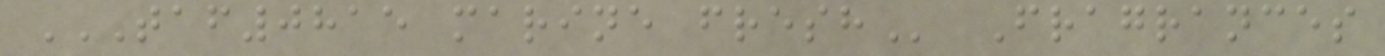TAF0815 MARINE FRESH Fragrances
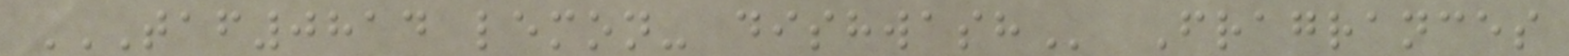TAF0814 LEMON- DISHWASH Fragrances
